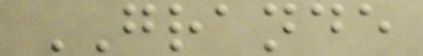GRANDE
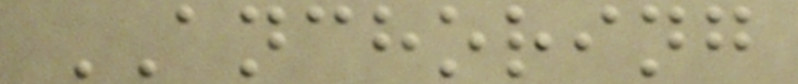ANCHORING
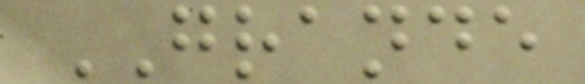GRANDE
